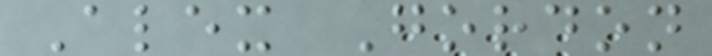Alex Gordon
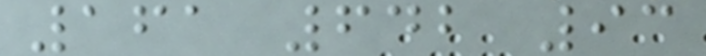161 642 93
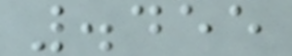.455
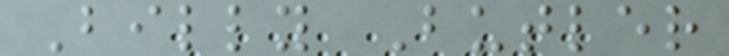Billy Butler
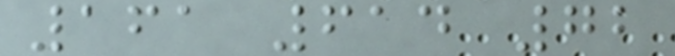161 614 72
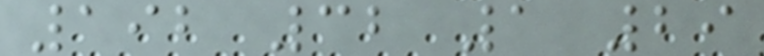192 32 1 29
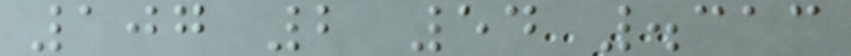107 2 54 .313
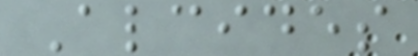Alcides
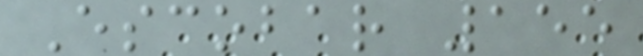Escobar 155
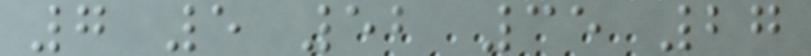7 5 52 35 27
